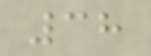38
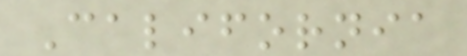California
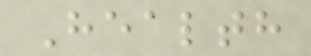Health
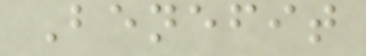Benefit
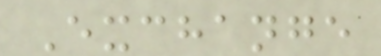Exchange
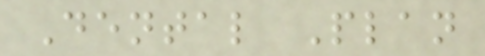Dental Plan
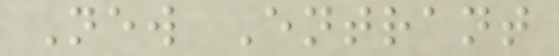New Entrant
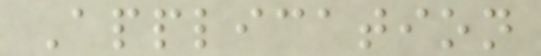Application
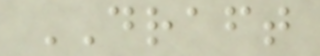DRAFT
